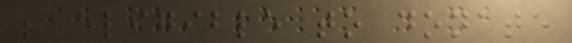be eligible to donate
